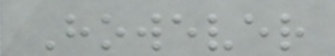However
